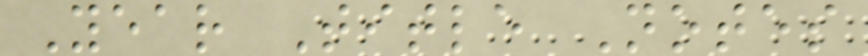Year Title Notes
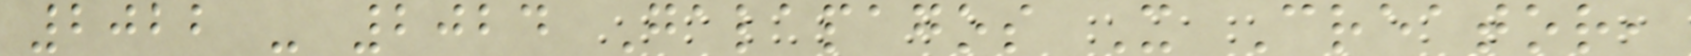2022 - 2024 Galapagos X Creator,
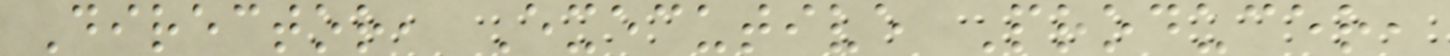Director, Executive Producer,
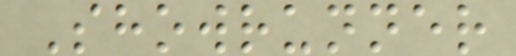Showrunner
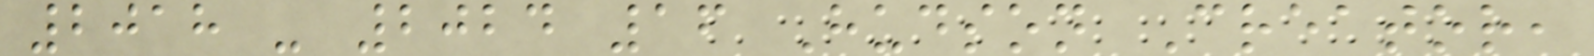2018 - 2024 16 Hudson Creator,
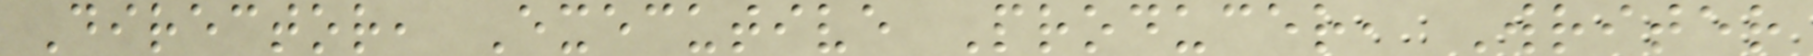Director, Executive Producer, Writer
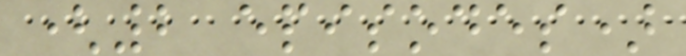(2 episodes)
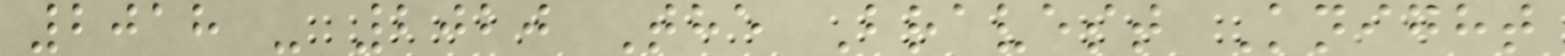2018 - 2020 The Bravest Knight
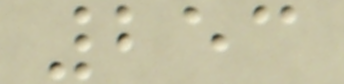253
